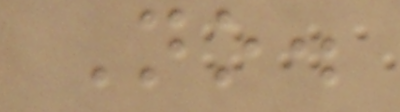No.
